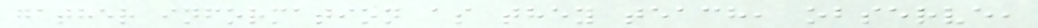gather information as they teach, observe,
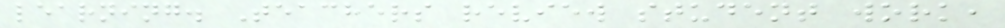learning. Teachers review student work,
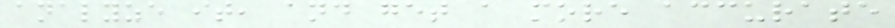analyze it, and get a more accurate
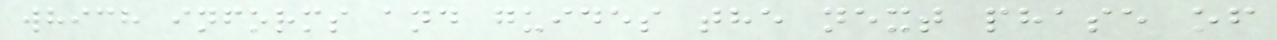which informs and guides the next phase of
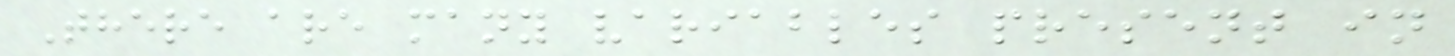There are many variables present in
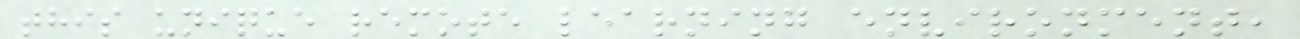this unique remote learning environment,
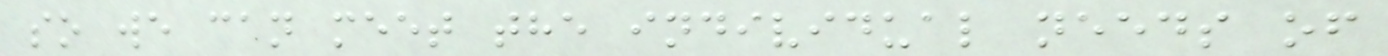so we can meet the individual needs of
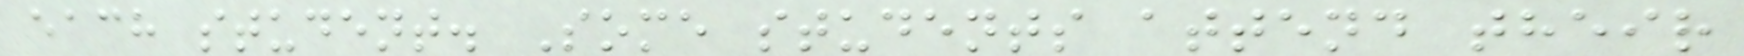each student. Some students attend their
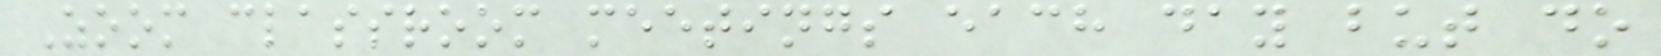Zoom classroom meetings each day but do
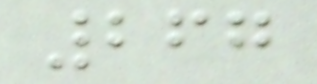267
